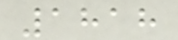1818
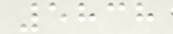5838
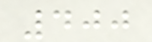400
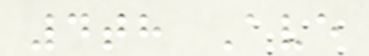4th Ave
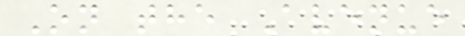On the Avenue
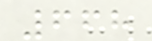668
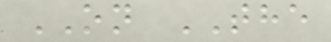ON THE
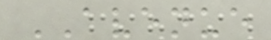AVENUE
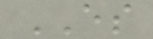ES
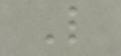L
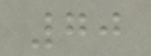70
